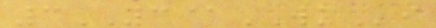3YC@WKi
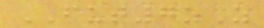FUT7zZ
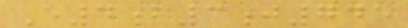E4b3j745
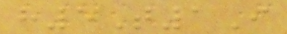h5T1I
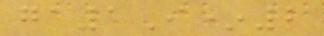ga1I*2
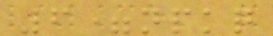6=npkq
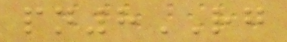pn8RG
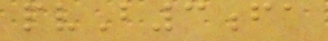pvB3fa
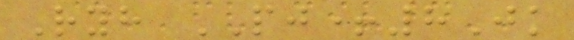Ryh PJ+8Jk
